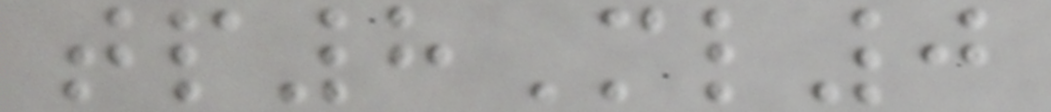tp8Ml0
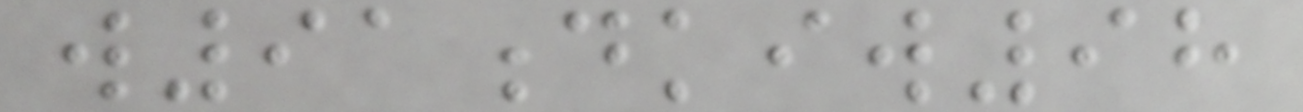w91dkiw98
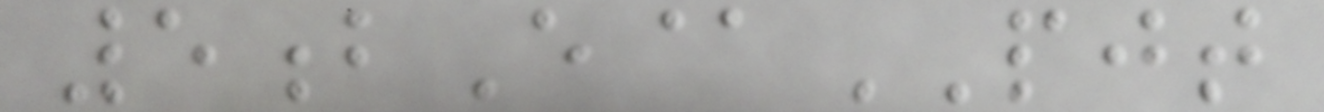5bE@PJT
